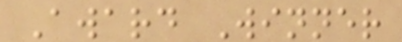Award Winner
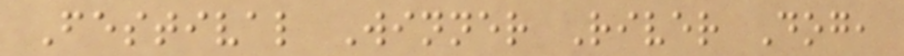Festival Winner River Dog,
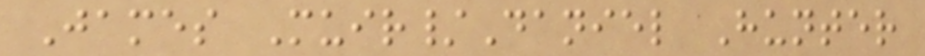James Muir/Daniel Hunter
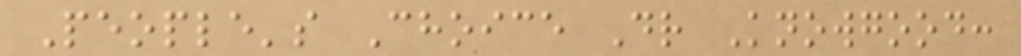People's Choice Dr Knowgood:
